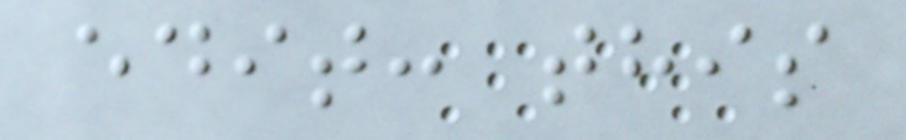edit: this
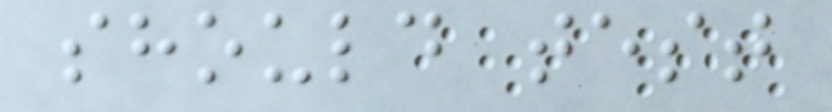should test
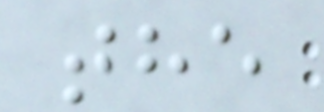the
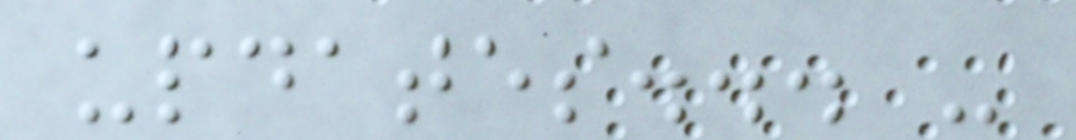updates... -
